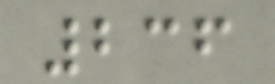236
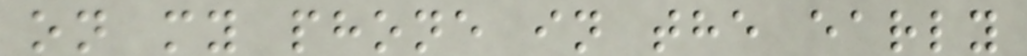on my phone in the early
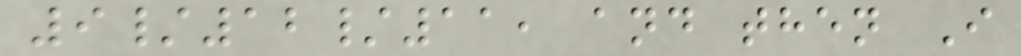9/12/11, and then I
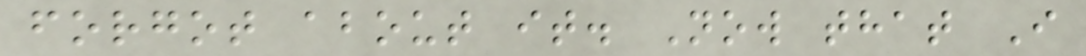forgot about it. Now that I
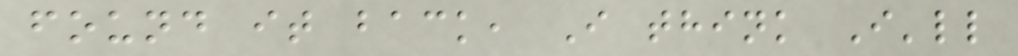found it back, I think I'll
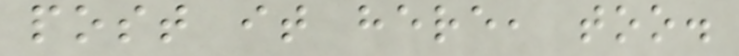post it here, too.
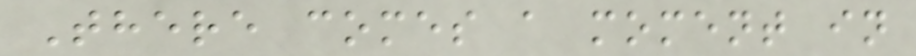There comes a moment in
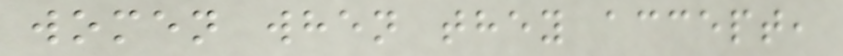women when they accept,
